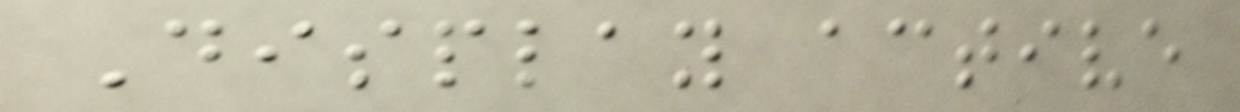Display active
